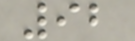92
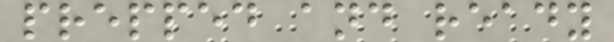prepped and ready
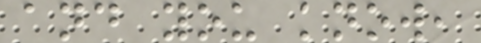and you know,
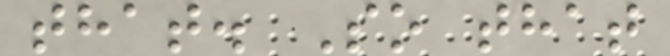that. So that
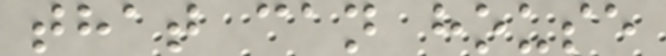that can house
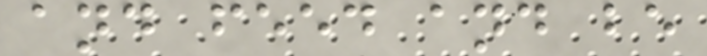and feed and be
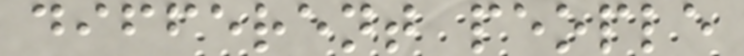different people
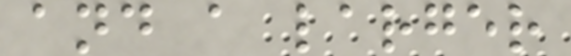and a larger
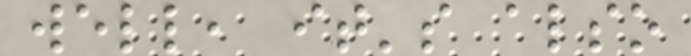well, it's also
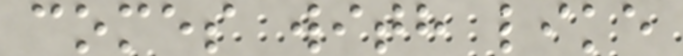comes with like
